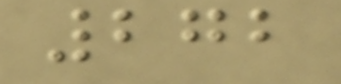272
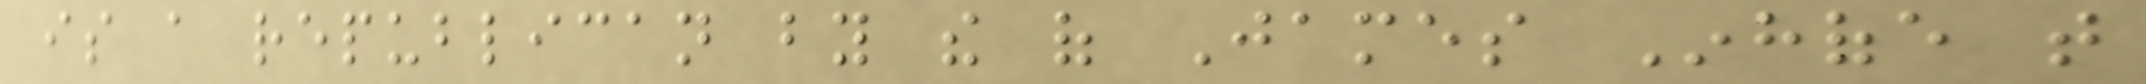is a republican by the of James Inhofe that
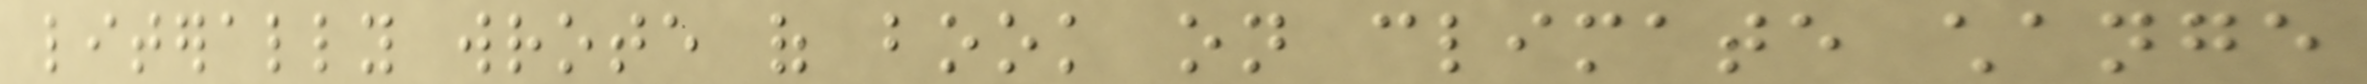literally wrote of book on climate change
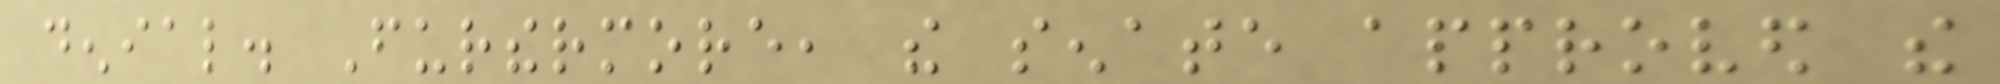denial. Furthermore, the senate approved the
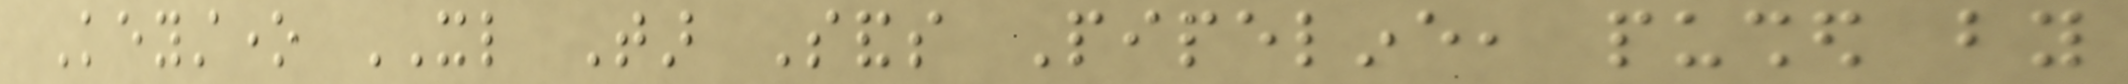Keystone XL Tar Sands Pipeline, pushed by
